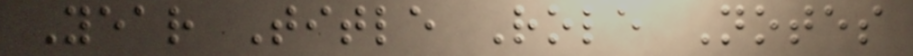Year Title Role Notes
